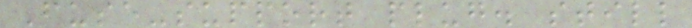Fuse-support plug. still
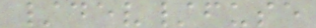/dev/fuse
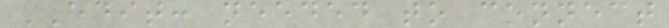EDIT: needed to connect
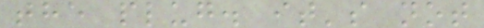the plug. it's not
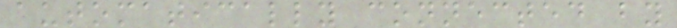automatically connected by
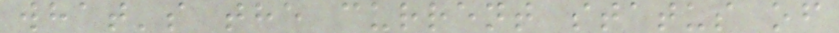what's the current status of
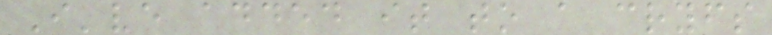I've added it to a cryfs
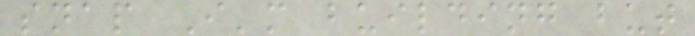snap I'm building but
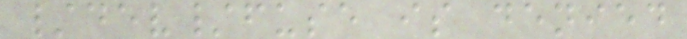/dev/fuse is denied
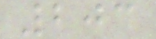203
